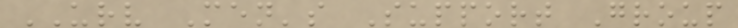URV Men's Support Group
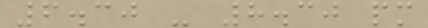6.30 - 8.30 pm
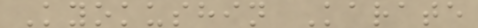Kyokushin Karate
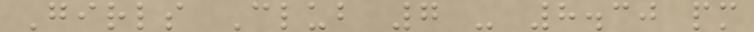Girls Club 7 - 8.30 pm
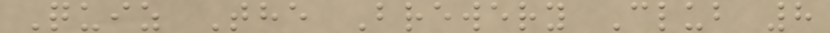Quiz The Brewery Club 8
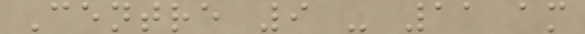Centre 9 - 11 am
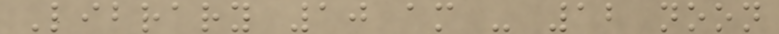Library 10 am - 12 noon
